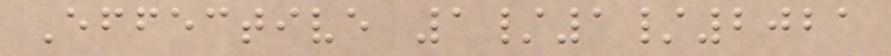Effective 1/1/2021
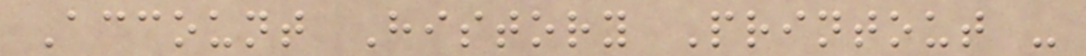Account History Printout -
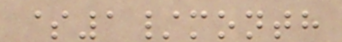$1/month
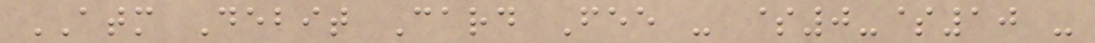ATM Debit Card Fee - $0-$10 -
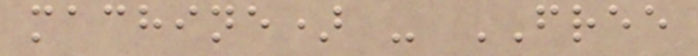machine) - FREE
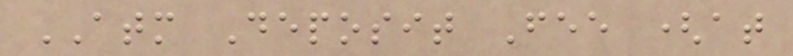ATM Deposit Fee (at
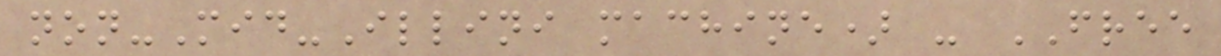non-Mid-Illini machine) - FREE
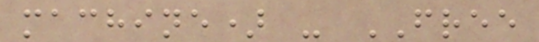machine) - FREE
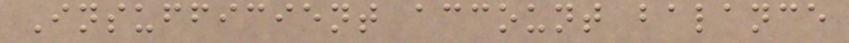Insufficient account balance
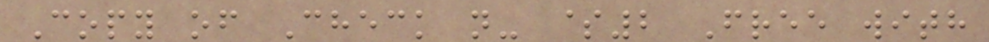Copy of Check n- $2 Free with
